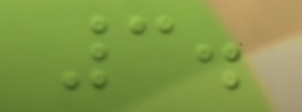3.
